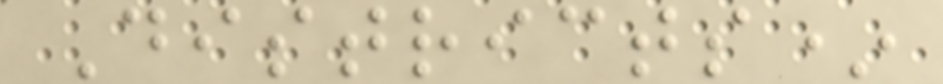Districts*
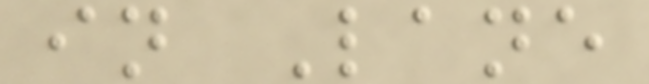in Lane
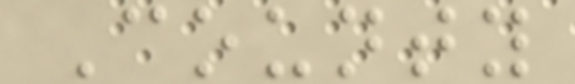County
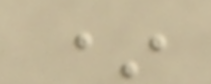*
